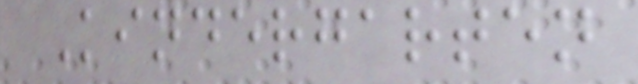Kindergarten
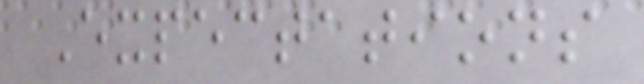Expectations
